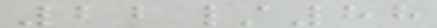22/88
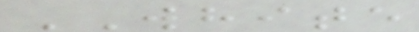WHITE
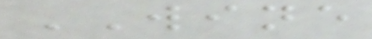WINE
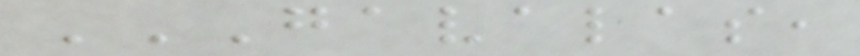GAVALAS,
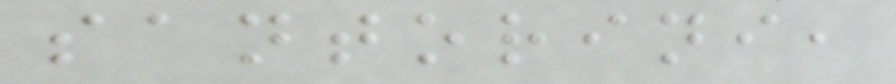santorini,
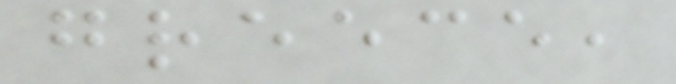greece,
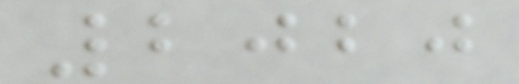2020
